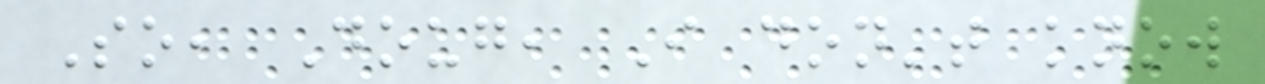So, Doug, I don't know
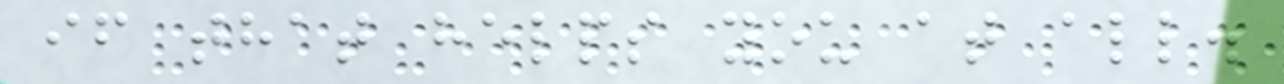if that helps you at all.
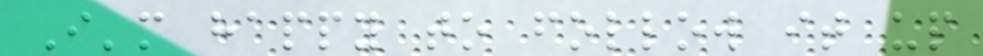I'm happy to follow it up
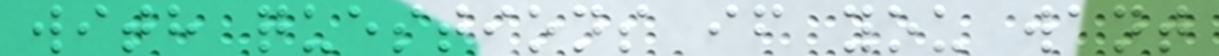with questions if you want
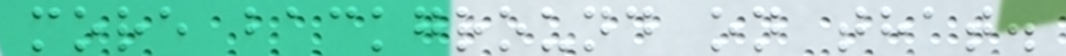more background on that.
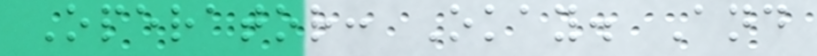Operator: Okay. And
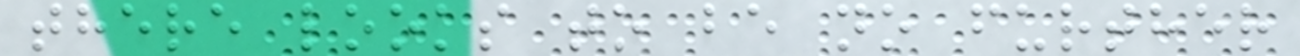there looks to be no further
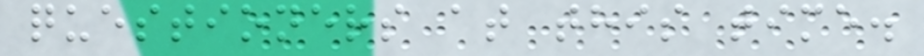questioners at this time.
